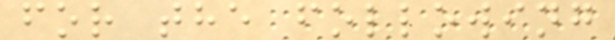for the following
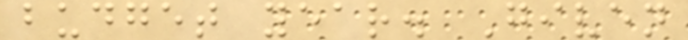budget year. Given
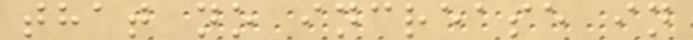that no increase in
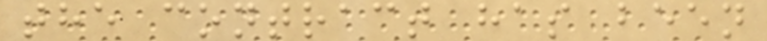the contract has been
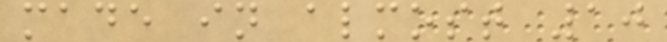made in almost 10
